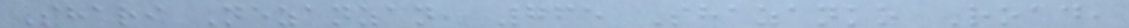Shari Nezanzan, 765 Shazanko Road,
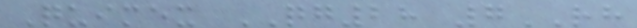Quimex QG28 7RH
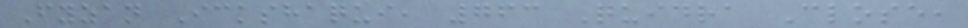Fyzan Ickshaqui, 763 Quidra Close,
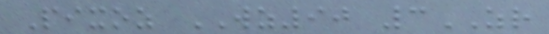Pixoz WZ90 3ZR
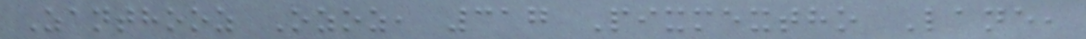Zanthooz Ozoz, 317 Pixmextho Lane,
